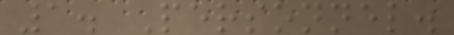1. Personnel.
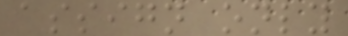assign only
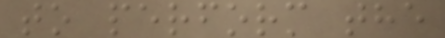to perform the
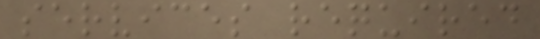services required
